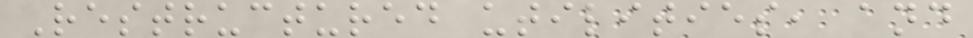Restructured utilities, and
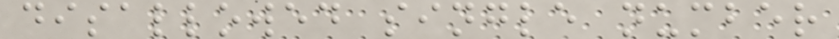disallowed single number
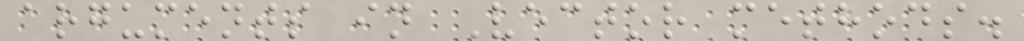arguments in Vector methods.
